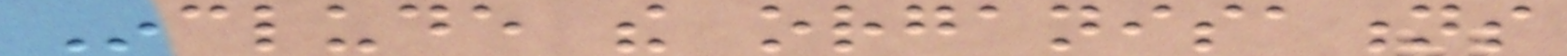Include the organisations
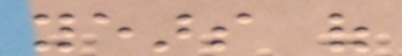years of
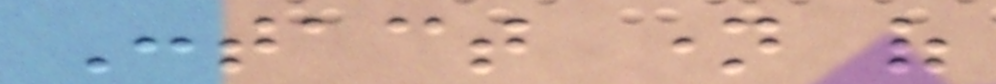Contact name of
